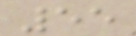55
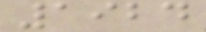1924
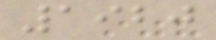1920
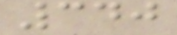340
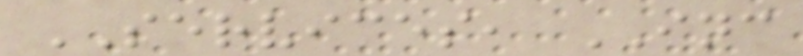SERVICES, INC
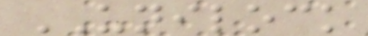UNILOCK
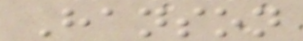Hanson
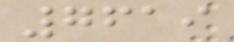7619
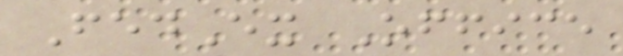FedEx Office
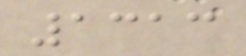1313
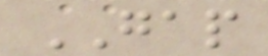GAP
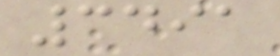3491
